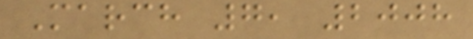March 7, 2008
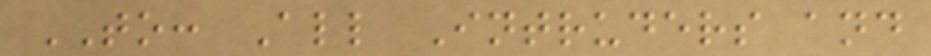TO: All Intruders and
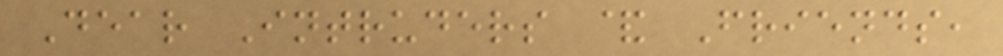Dear Intruders & Friends,
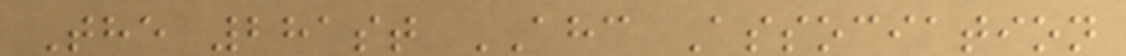The 281st AHC Association
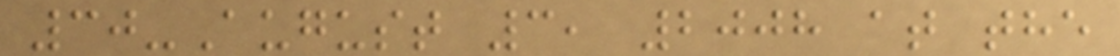30-August 3, 2008 at the
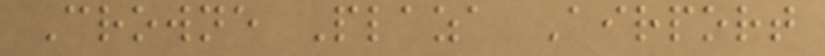Crowne Plaza Airport
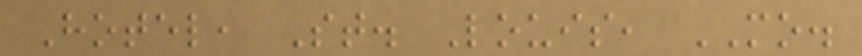Hotel, St. Louis, MO.
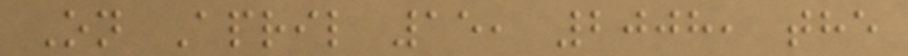On April 15, 2008, the
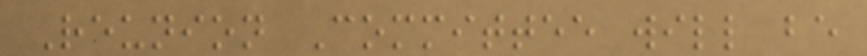Reunion Committee will be
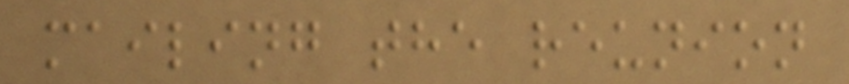mailing the reunion
